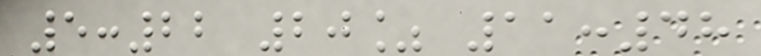5:22 20% 11:48
